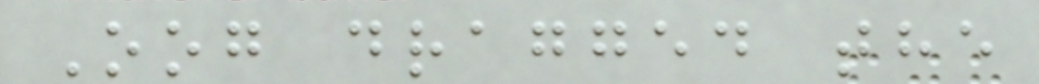Oog dragged the
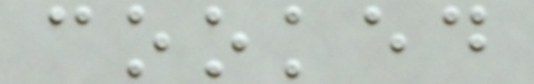cooked
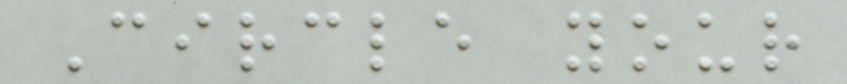Circle your
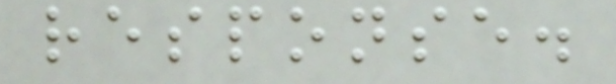response.
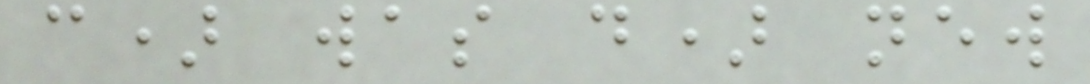c) was d) new
